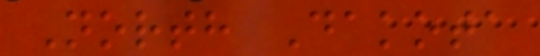North Dakota
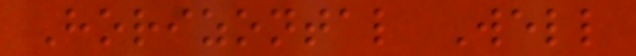Horizontal Well
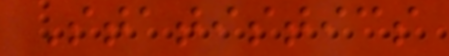Statistics
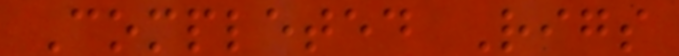Completed Rigs
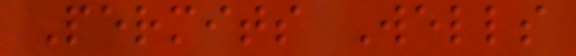Permits Wells
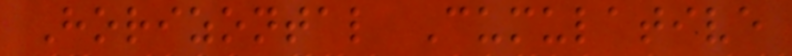Horizontal Cumulative
